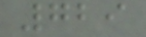729
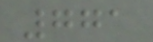771
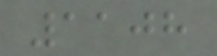1108
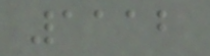1112
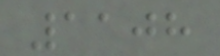1108
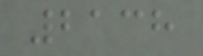2138
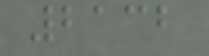2132
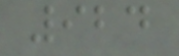924
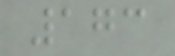173
